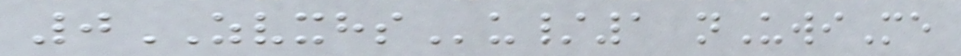0ZVXHSu/1 nUwiMe
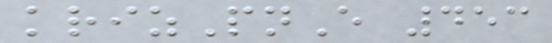krizPnE 453
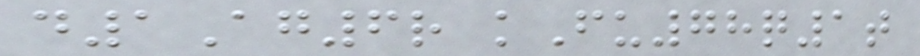d1Ag6r kFu78q1t
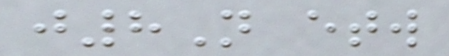j8N etw
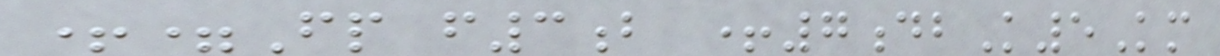+=Fp f3b +7dbK5Km
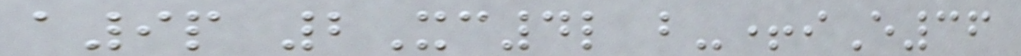a9p 2Xc4l b-+iE36
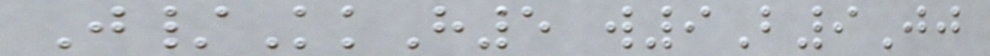J/KkH5 w9B9Jj
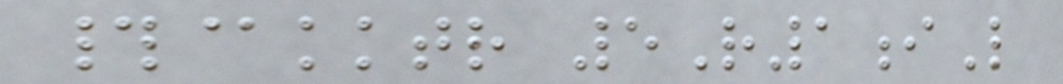#@kktr 5R1iL
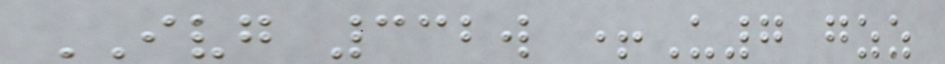IVG 332w +U7 gzz
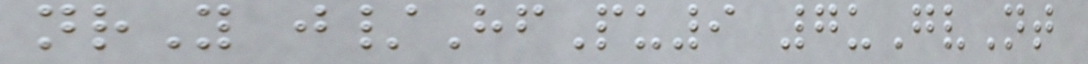nrY j/HfPu9 7uGvNt
